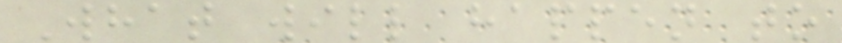What will happen to
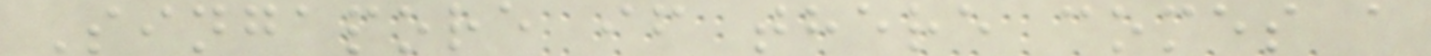Singapore if there comes a
